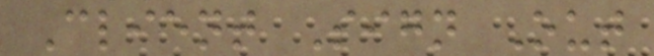Client Sign Out
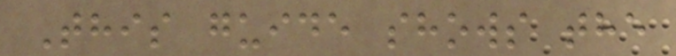This guide shows the
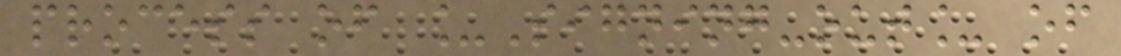process of _Signing-out_ of
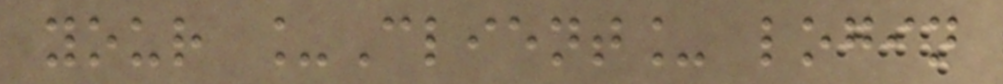your _Client_ login
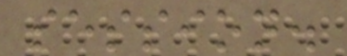session.
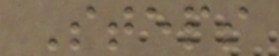Steps
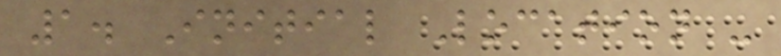1. Initial Location -
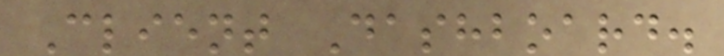Client Dashboard.
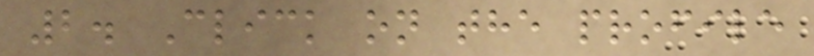2. Click on the profile
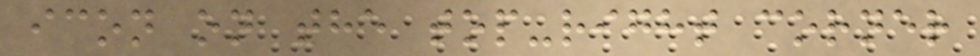icon on the top-right corner
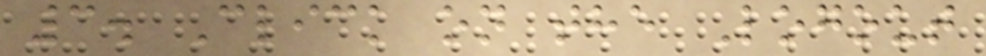3. Click on the Logout
